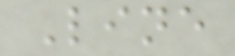Line
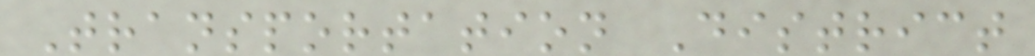Transportation District
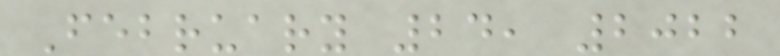February 24, 2022
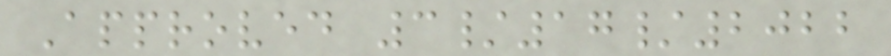Approved 3/17/2022
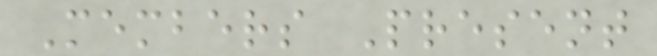Members Present
